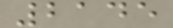2145
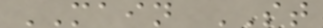MAIN ST
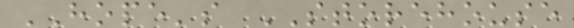HOPE's STOREHOUSE
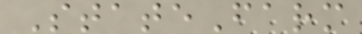StateFarm
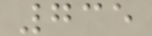735
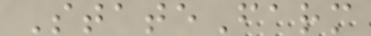StateFarm
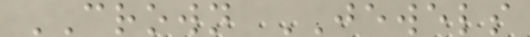CROWN JEWELS
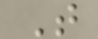T
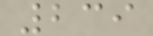239
